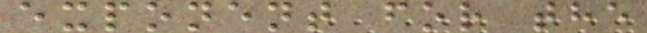exponent for the
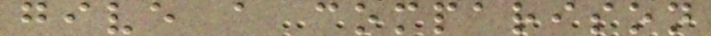give a comparison
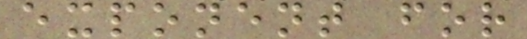exponent for
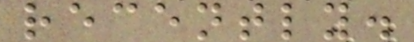recently.
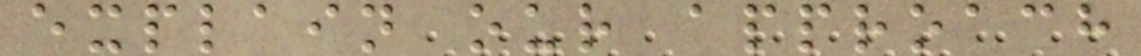explain our approach
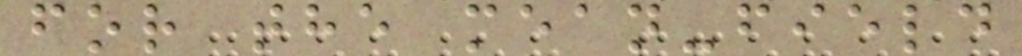for the mean-field
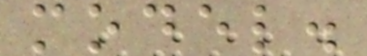model.
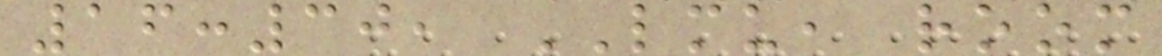16:30, LMU, room
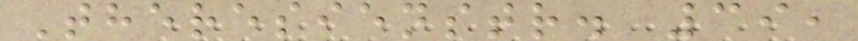Theresienstr. 39,
